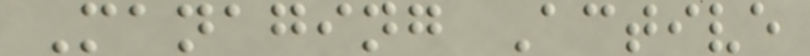Managing Active
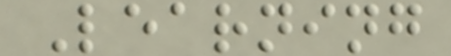Learning
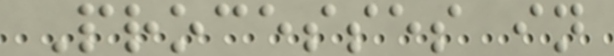Processes in
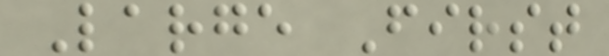Large First
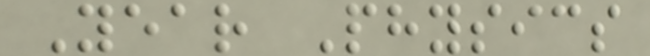Year Physics
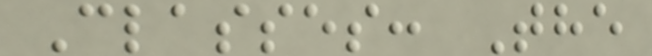Classes: The
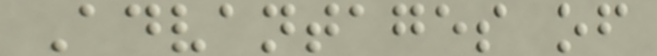Advantages of
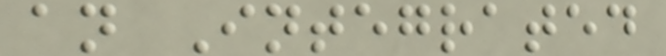an Integrated
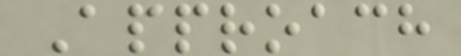Approach
